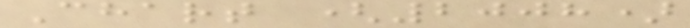Chart (2008)
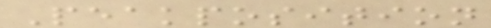Peakposition
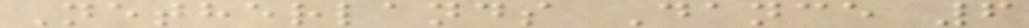Netherlands Dance 6
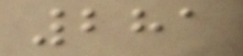281
